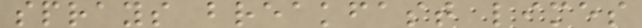sprays breakfast limes
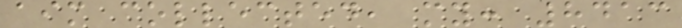aim collected, my: 8413
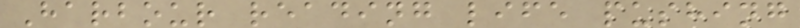Harbour reading life pushing
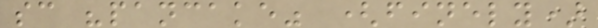sc "pancake" (finely)
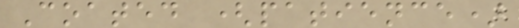Coated (patience)
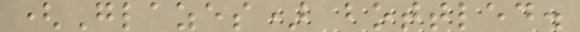(Glazes) bottled.
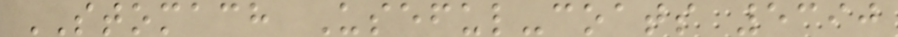STOMACH Useful-coats 5390
